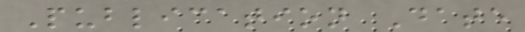Publication Date
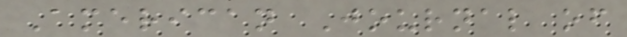American Journal of
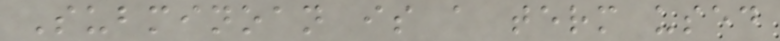Subminoan is a term used
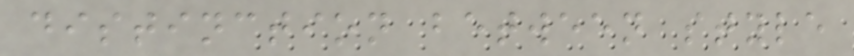distinction between style
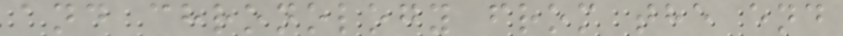and chronology from the end
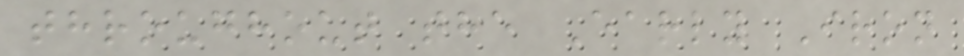throughout the Early Iron
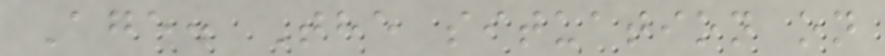Age. The situation on
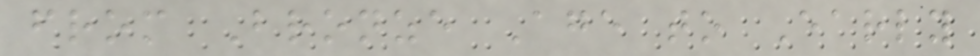from Bronze Age to Early
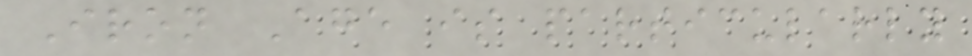Iron Age is particularly
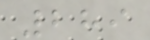289
